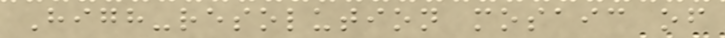High-resolution mosaic of
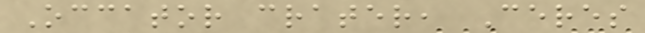Occator crater, Ceres
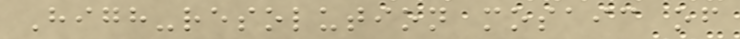High-resolution mosaic of
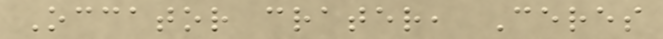Occator crater, Ceres
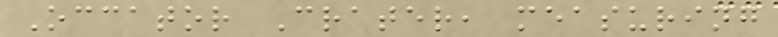Occator Crater, measuring
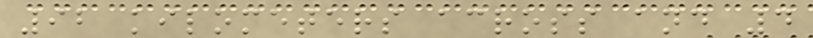92 kilometers across and 4
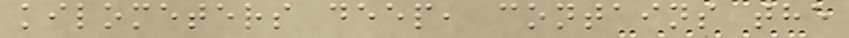kilometers deep, contains the
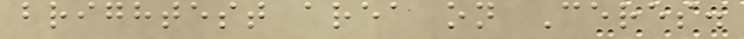brightest area on Ceres.
